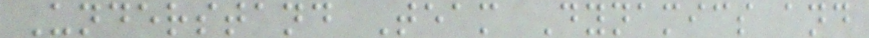Understand Team Dynamics and
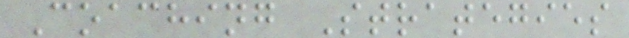Coaching Strategies
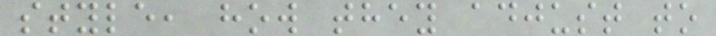style, how they adjust to
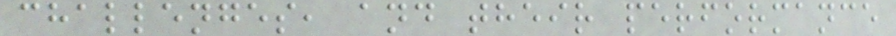challenges, and their performance
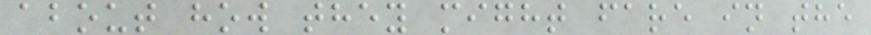about how they might fare in the
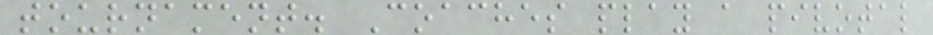tournament. Coaches play a pivotal
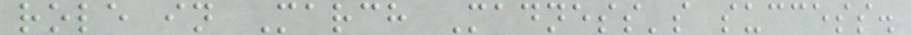role in March Madness's success.
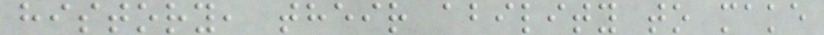history, their ability to make
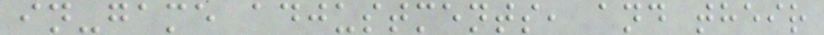in-game adjustments, and their
